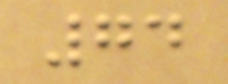74
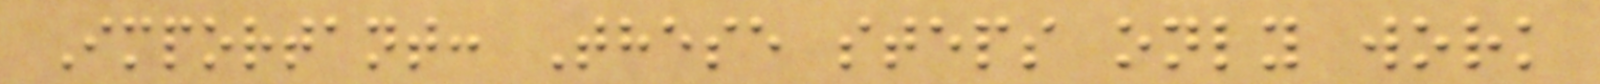Important: These steps only work
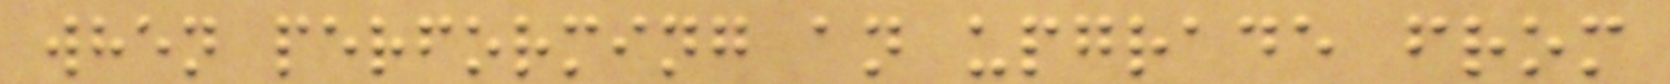when performing an upgrade from
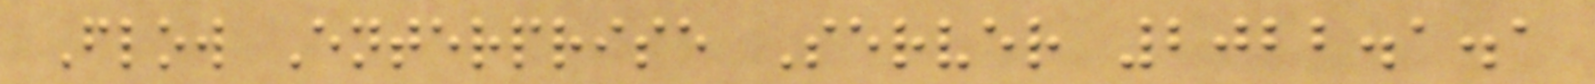Flow Enterprise Server 2022.1.1
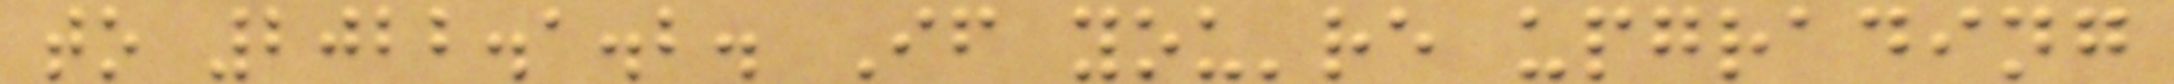to 2022.1.2. If you're upgrading
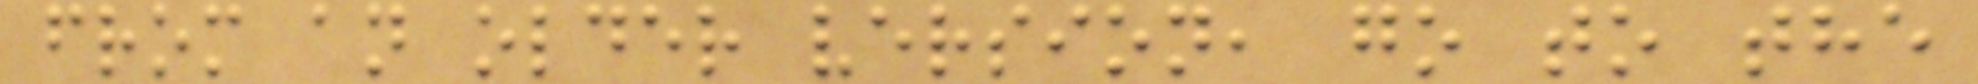from an older version, go to the
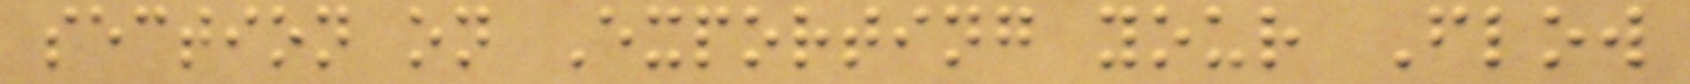section on Exporting your Flow
